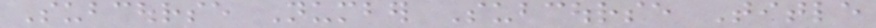Subcourse Number Subcourse Title
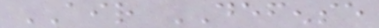AIR DEFENSE
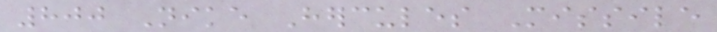800 Nike Hercules Missile
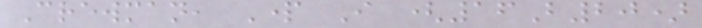Crewman, Part I (16B20)
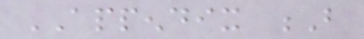APPENDIX B
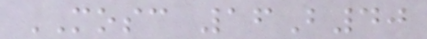MOSC 16B40
